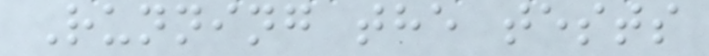Running the tests
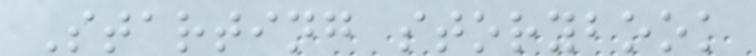Starting storybook
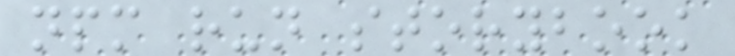npm run storybook
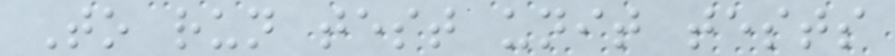To run test unit tests
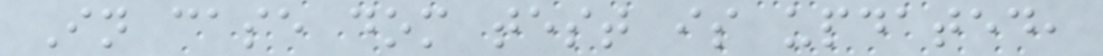In case dom test is updated,
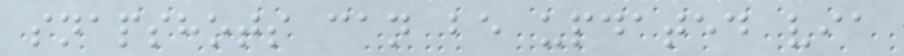snapshots can be updated via
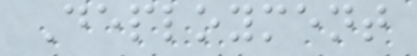Deployment
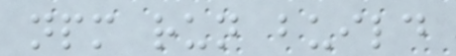npm run build
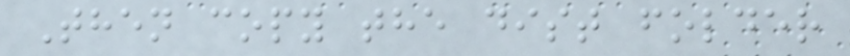Then copy the dist folder
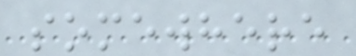somewhere
